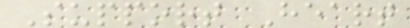Support Heart
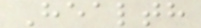Health
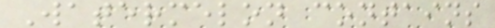Watermelon contains
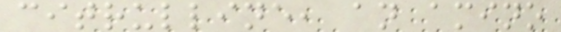citrulline, an amino
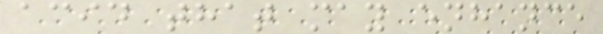acid that may enhance
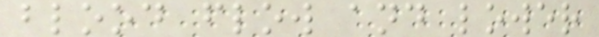blood flow and lower
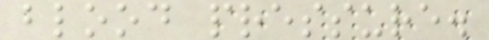blood pressure.
